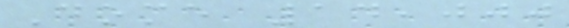Dome 14,000
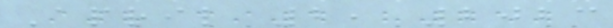April 2, 2023
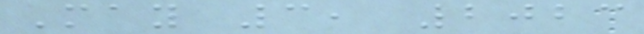May 3, 2023
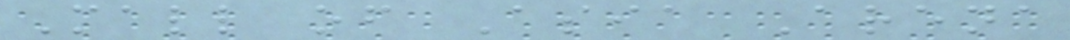Mall of Asia Arena
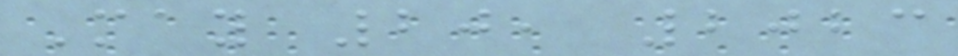May 20, 2023
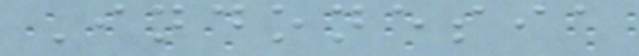Indonesia
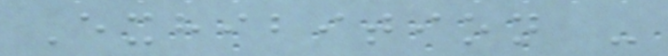Exhibition -
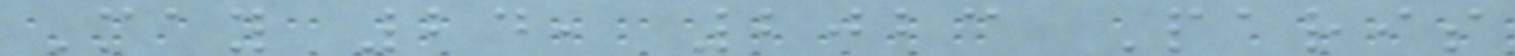May 24, 2023 Paris
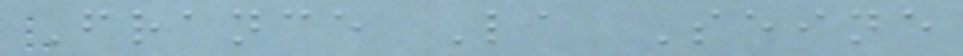France La Seine
